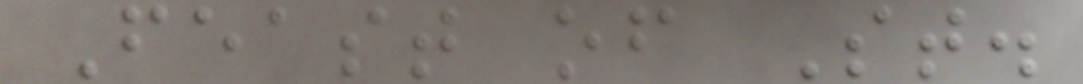Feast of St.
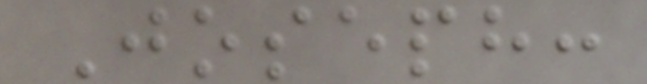Joseph:
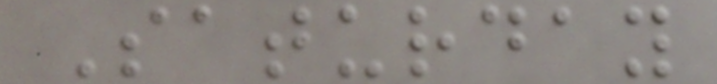Saturday
